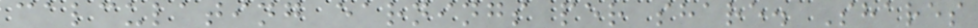calculating earnings per share. Shares
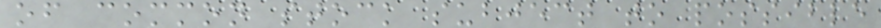of common stock subject to possible
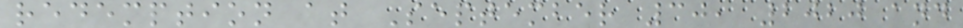redemption at September 30, 2020 and
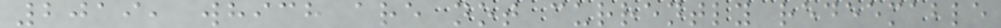2019, which are not currently redeemable
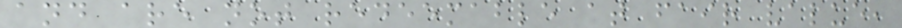and are not redeemable at fair value,
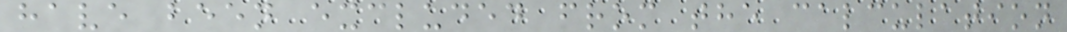have been excluded from the calculation
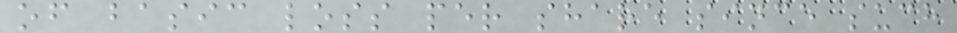of basic loss per share since such
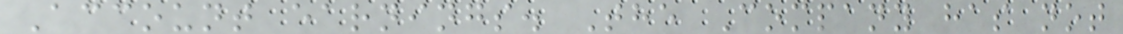Account earnings. The Company has not
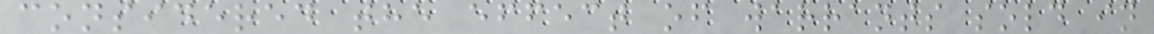considered the effect of warrants sold in
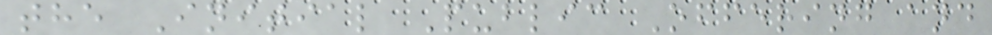the Initial Public Offering and
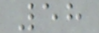58
